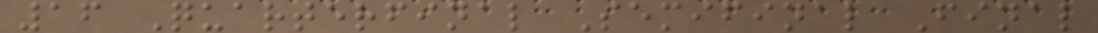16 Quarterfinal Semifinal Final
